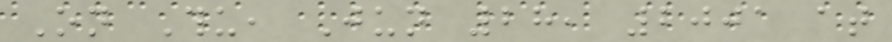On Thu, Jun 28, 2001 at
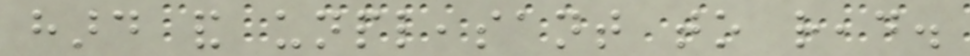hard and unpleasant to read.
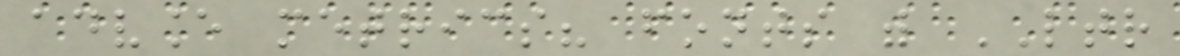advance metrics? fonts with LTR
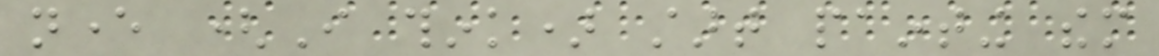never (I think) start painting them
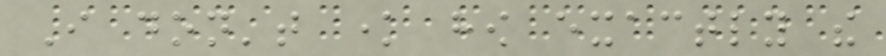I don't know how exactly the
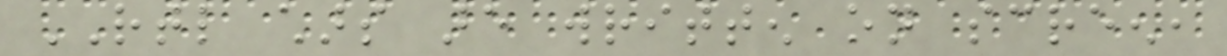RTL chars are written on screen,
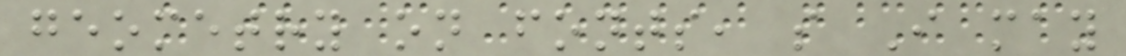geometry on fonts, so I may
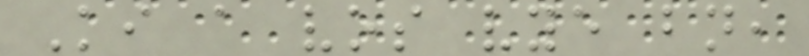Ki a vos vye bn,
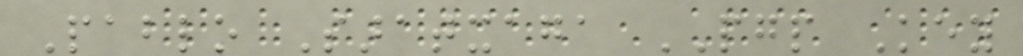Pablo Saratxaga PGP Key
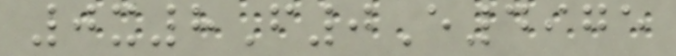0x8F0E4975
